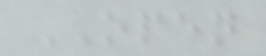OPEN
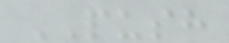PUSH
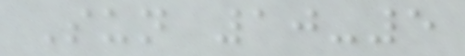Sun 10-5
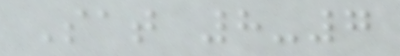Sat 8-7
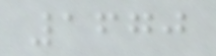1670
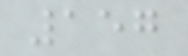157
